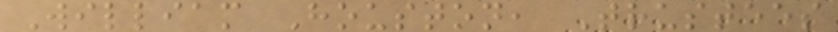William Houston, Trustees
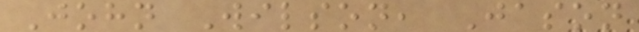John Wilson, Jason
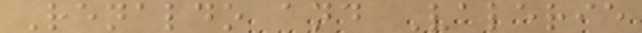Renaldo and Valerie
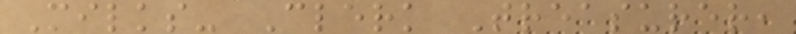Milks- Clerk Treasurer,
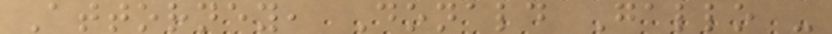Attorney, Donald Gallo -
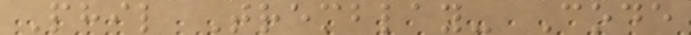Phil Tremblay- Code
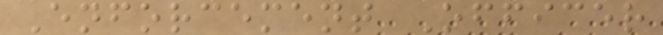Enforcement Officer
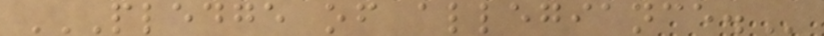PLEDGE OF ALLEGIANCE.
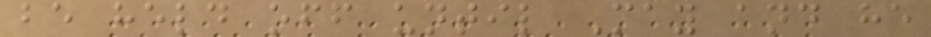be held off until May and he
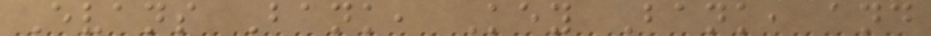Evans Bank, Key Bank, and
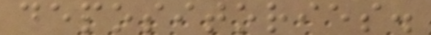depositories.
